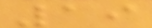19
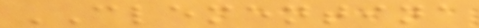CLEMENTINA
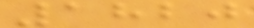1820
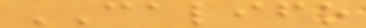CALIFO
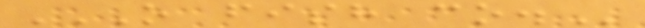O FISH CO.
